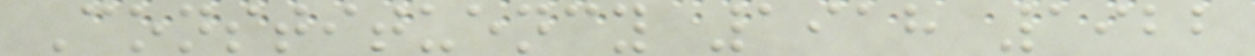Constituency 1918 1922
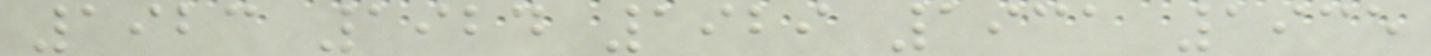1923 1924 1929 1931 1935
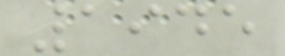1945
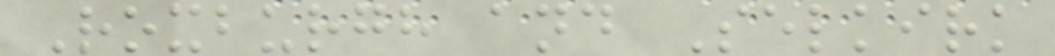Roxburgh and Selkirk
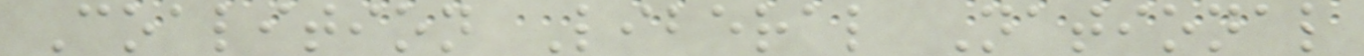Coalition Liberal National
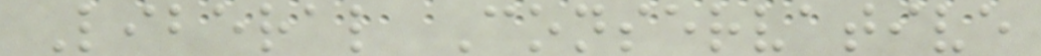Liberal Conservative
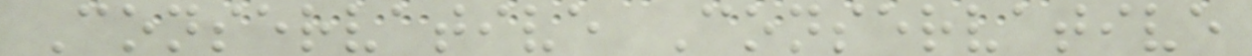Conservative Conservative
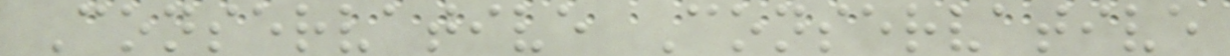Conservative Conservative
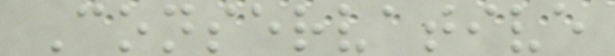Conservative
